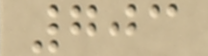703
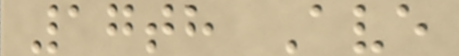17th Ave
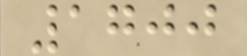1700
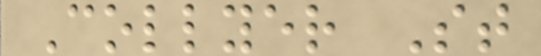Collyer St
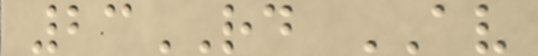23RD AV
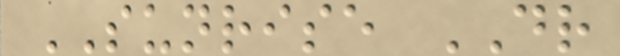SUNRISE DR
